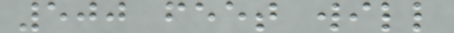500 feet will
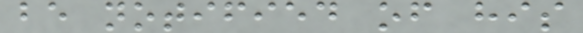be notified of his
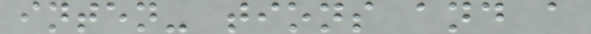inten- tions and a
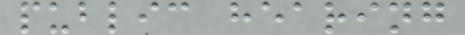public hearing
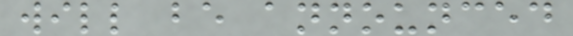will be announced
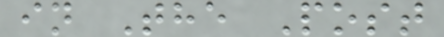in The Post
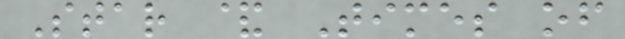Star & Times of
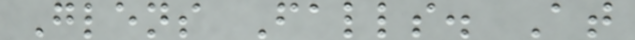Glens Falls. At
